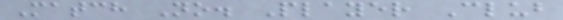Match No. Player Club
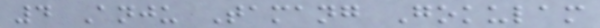4 Anju Tamang Gokulam
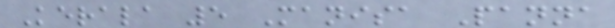Kerala 5 Manisa Panna
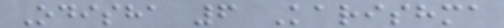Odisha 6 Karishma
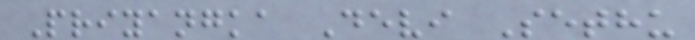Priyangka Devi Sethu
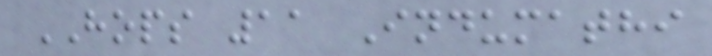HOPS 11 Indumathi
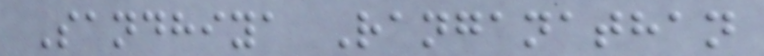Sandhiya Ranganathan
